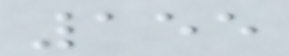155
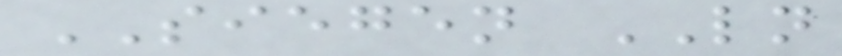SIEGEN LN
